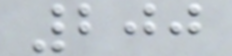200
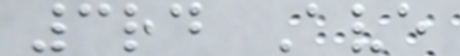3rd Ave
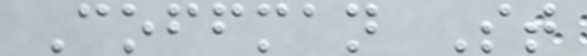Coffman St
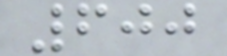600
